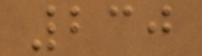230
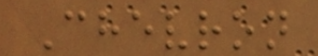Chevron
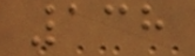138
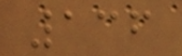136
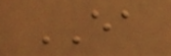EA
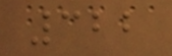322
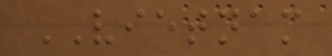VIETNAM
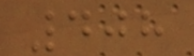408
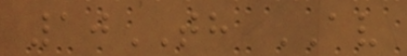10TH AV
